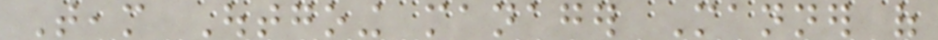Team Outgoing manager Manner of
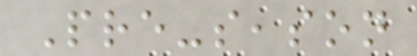Pre-season
